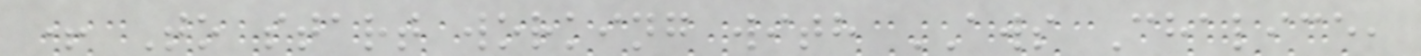+ To start working with AWS Chalice,
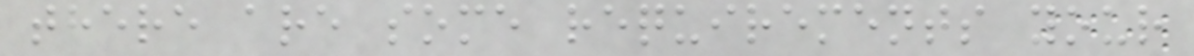there are some requirements your
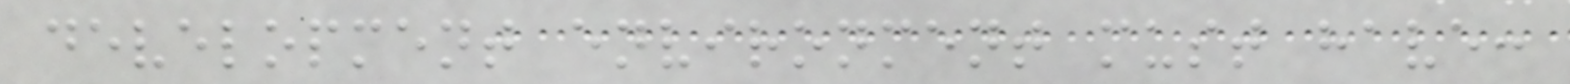development environment must have:
